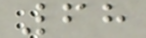68
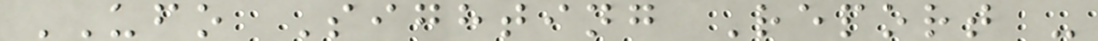UFO Sighting Report -
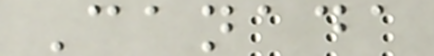Canada
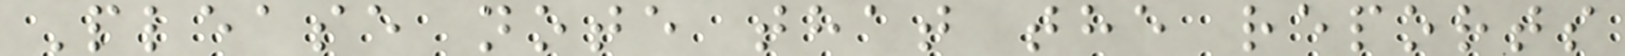Please note that the reports
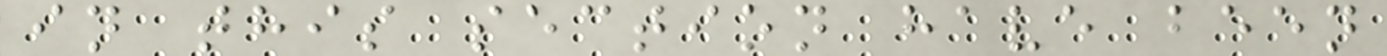in this section have been
